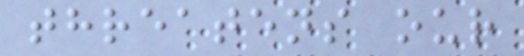threatens our
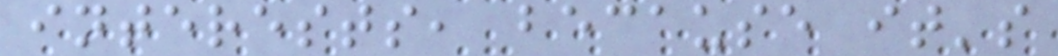interests, because it's
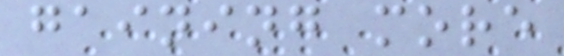gaining more
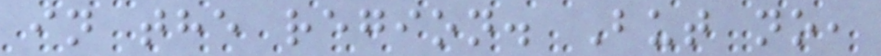in the region. But no,
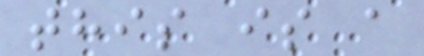this is a
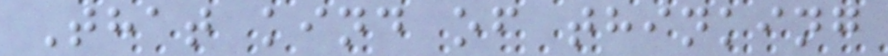That kind of thinking
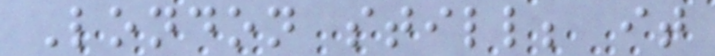London still; it
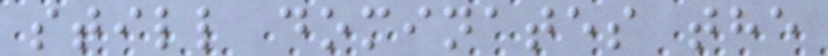still dominates the
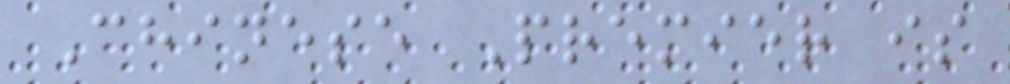Chinese Premier is
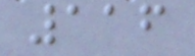116
